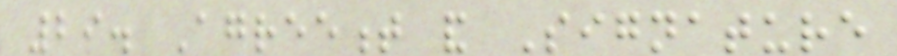29. Agreement and Signature
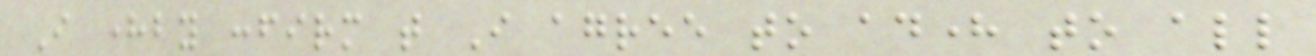I hereby confirm that I agree to adhere to all
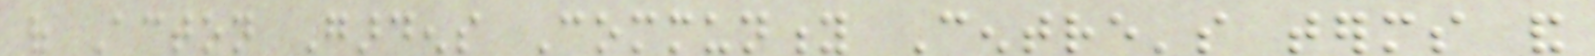of Acton Gardens Community Centre's terms and
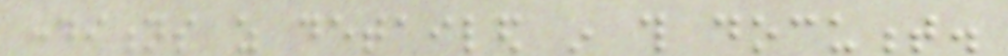conditions as detailed in this document.
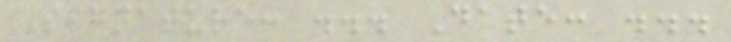Signature: ... Date: ...
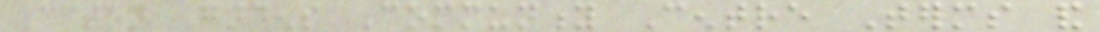Acton Gardens Community Centre Terms and
